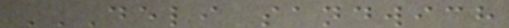DELI SANDWICH
